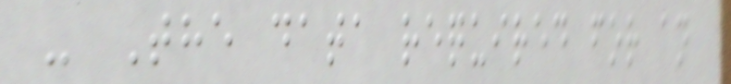- The data required for an
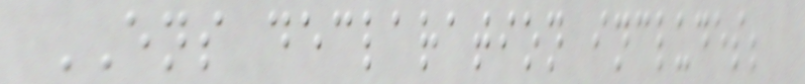ENS declaration includes;
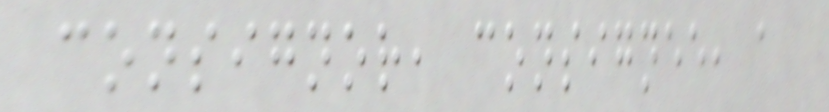consignor, consignee, a
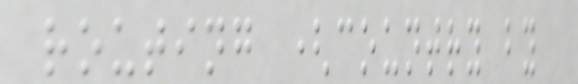routing (country by
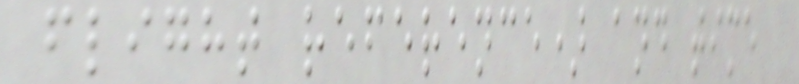flight reference) and time
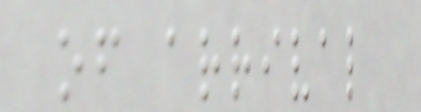of arrival
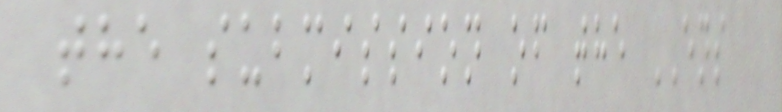the submission of the ENS
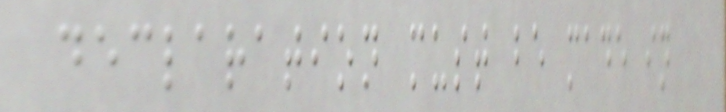declaration must be made in
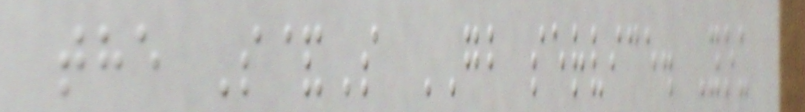the S&S GB service. You
